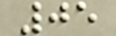05
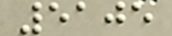5105
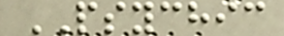PSYCHIC
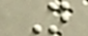N
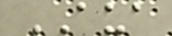AUA
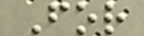For
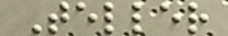Teller
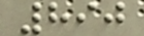890
